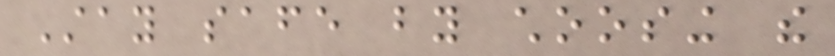Stay safe by choosing the
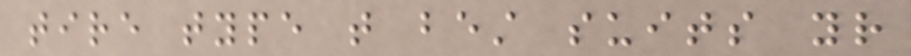tire type that best suits your
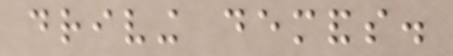driving demands.
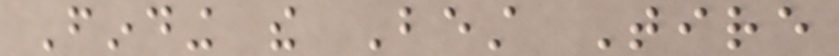Finding the Best Tire
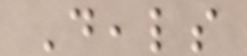Deals
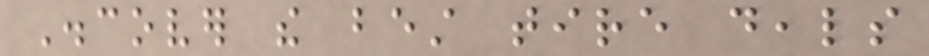Discover the best tire deals
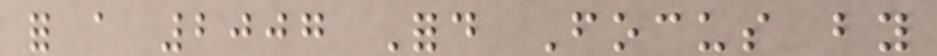for a 2007 Ford Focus by
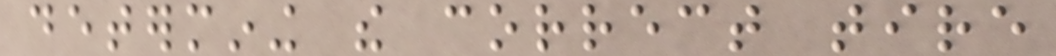determining the correct tire
